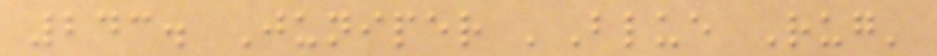243. Juniper 'Blue Rug'
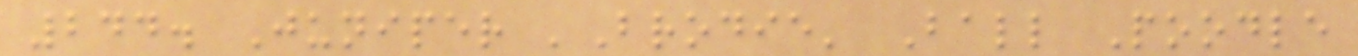244. Juniper 'Brodie' Ball Poodle
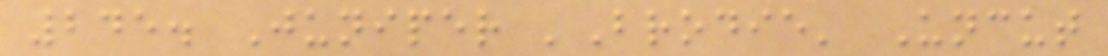245. Juniper 'Brodie' Uncut
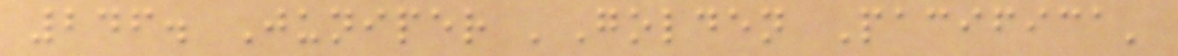246. Juniper 'Golden Pacifica'
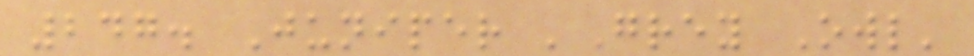247. Juniper 'Grey Owl'
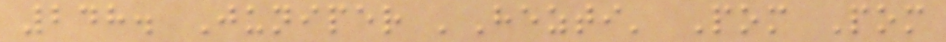248. Juniper 'Hezti' Pom Pom
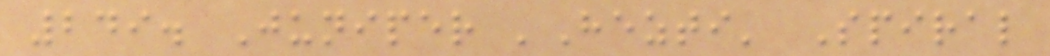249. Juniper 'Hezti' Spiral
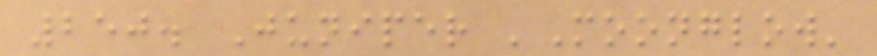250. Juniper 'Moonglow'
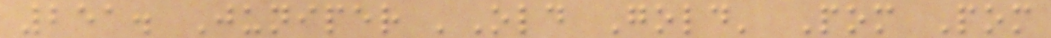251. Juniper 'Old Gold' Pom Pom
